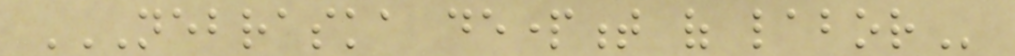NEBRASKA DEPARTMENT OF LABOR
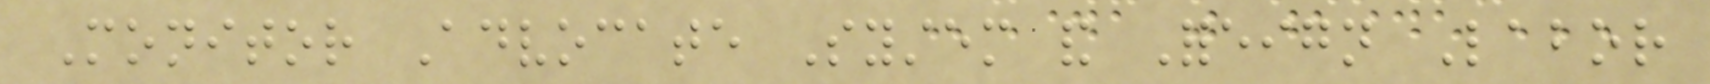Monitor Advocate System and Foreign Labor
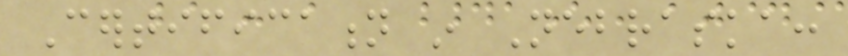Certification in Nebraska:
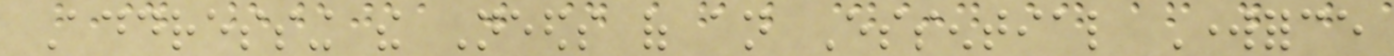Addressing the Needs of an Essential Workforce
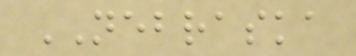NEBRASKA
